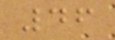46
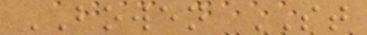BOWEN ST
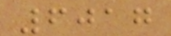6017
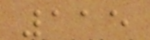115
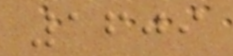1609
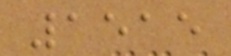1515
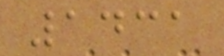1431
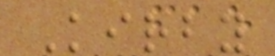Kirby
